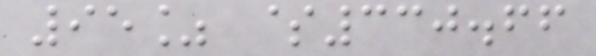95% $330.66
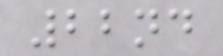22nd
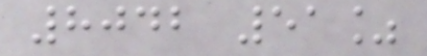8042 51%
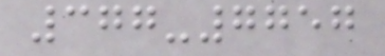377-7757
